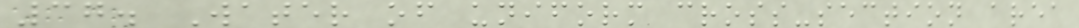37. Water of uniform cross-section area
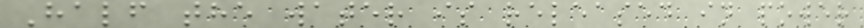Half the water is released in power
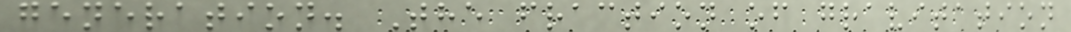generation. The fraction of gravitation
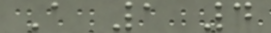A 1 4
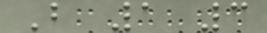B 1 3
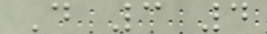D 3 4
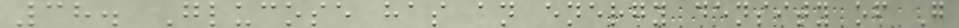38. Glucose has an energy density of G
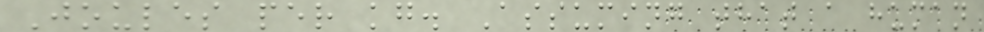Joules per kg. Assuming that a human
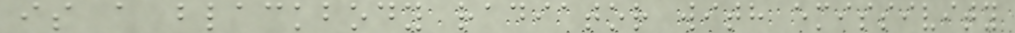is a blackbody radiator with emissivity
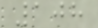108
